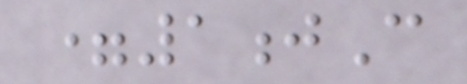=1jC
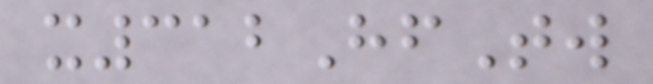x312HfTw
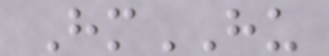HmHU
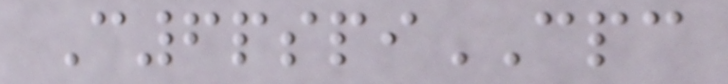C6pspiCPC
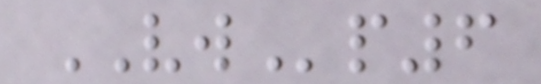VWp6
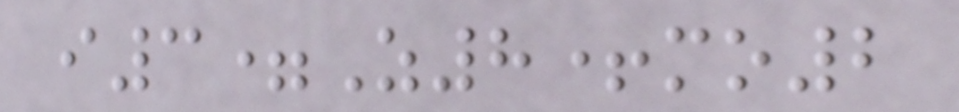i3=Z8+mo2
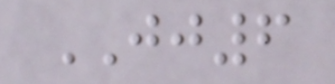JJ6
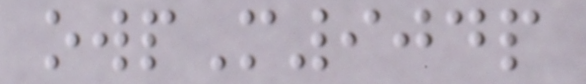owpM904p
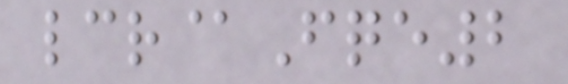lcr@Fqe2
